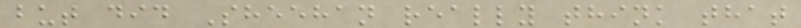but did Sheehan really think that
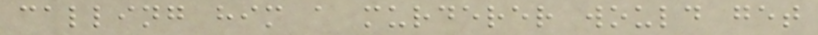calling him a murderer would get
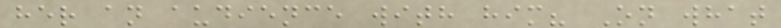her an audience with him? On what
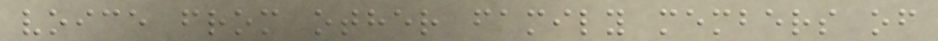voice from other family members of
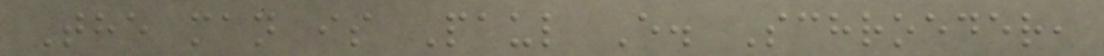The man is Paul E. Schroeder,
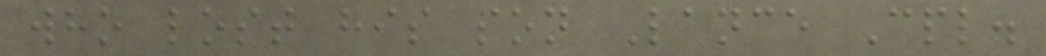who lost his son Lance Cpl.
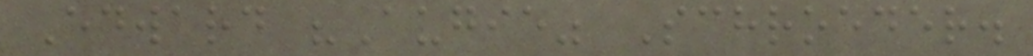Edward "Augie" Schroeder.
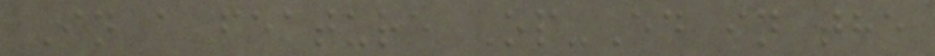In a feature Op-Ed in the
